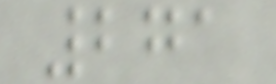271
